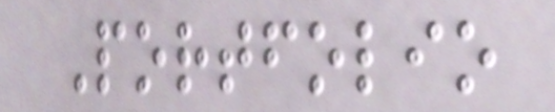Portfolio
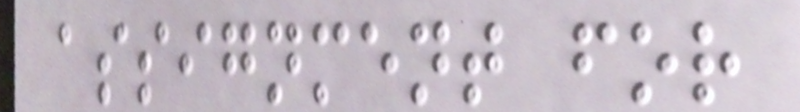assignment for
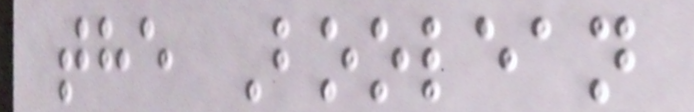the Boolean
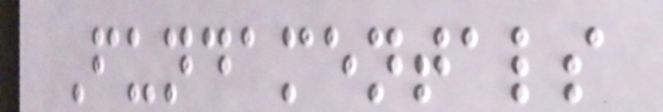Fundamentals
